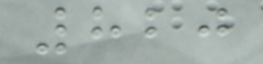820
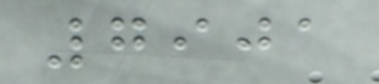7901
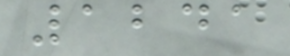1241
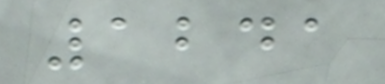1241
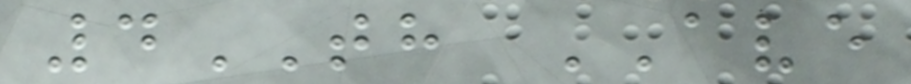4TH AVE
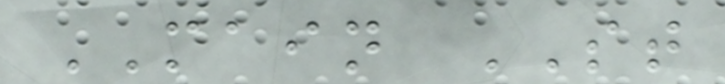MAIN ST
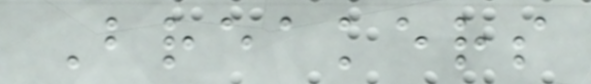Breakers
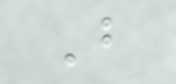B
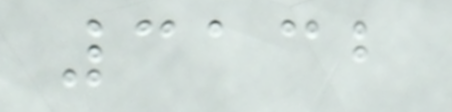3132
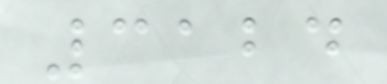3124
